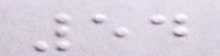54
